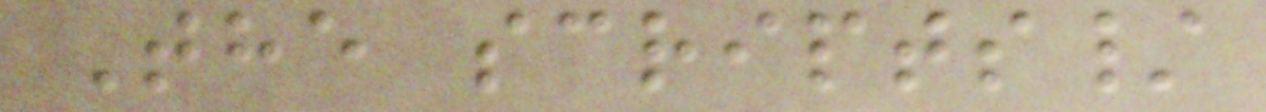The scripts/
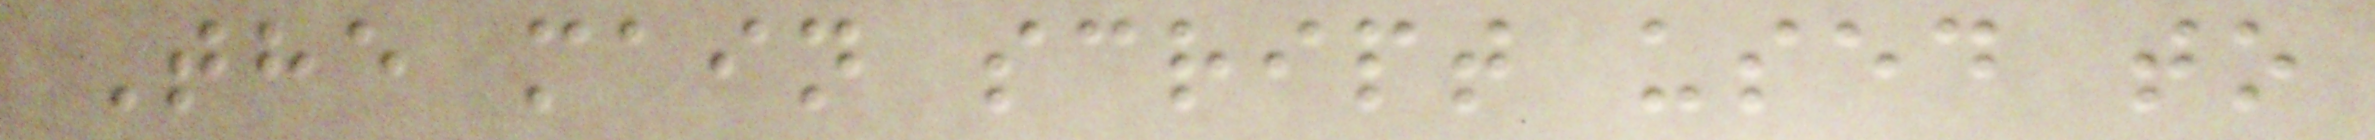The main script used to
